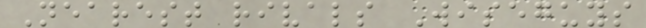Nearest rivals Wiseguys
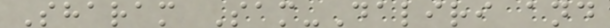Sharam Sam-Daliri and
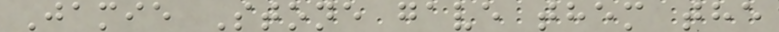Jamie Stone gave them the
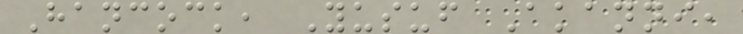Hancock, Yusuf Akanni,
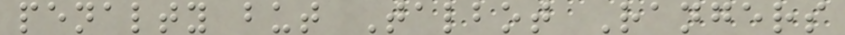penalty but Talbot Rangers
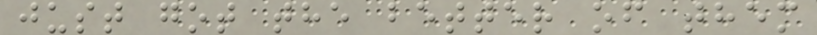just got the better of them
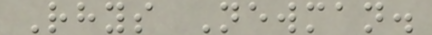Rhys Newman.
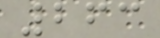263
